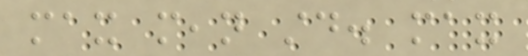max mean std. max
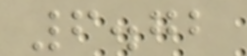6.72
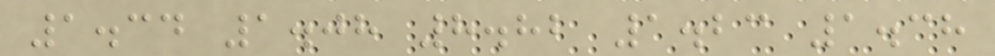1.34 1.08 8.82 1.23 1.38
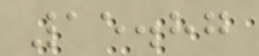15.87
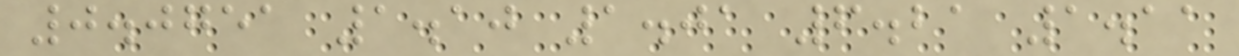0.0751 1.10 1.01 6.21 1.11
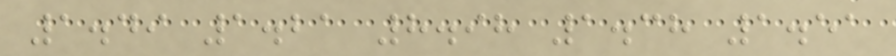1.49 1.21 8.98 1.38 1.51
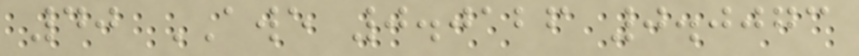40 AWE 0.0126 0.0073
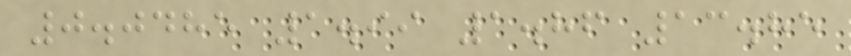0.0485 1.99 1.86 13.85
